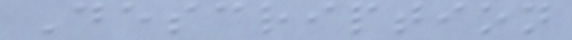Description
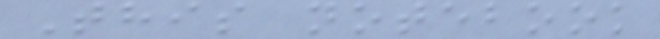This notebook
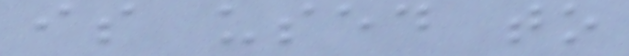is used to
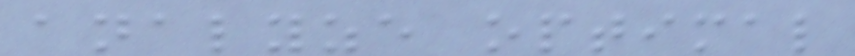analyze optimal
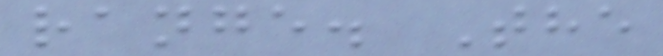range. The
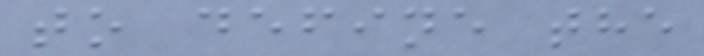to define the
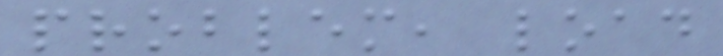problem, load
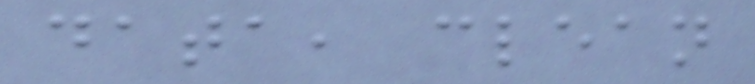data, clean
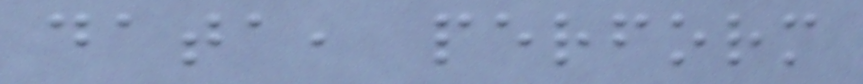data, perform
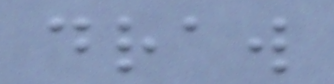draw
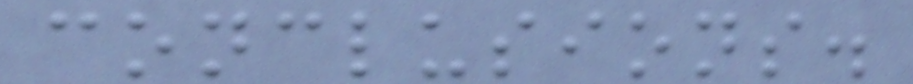conclusions.
